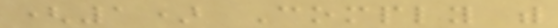(1) Comply with
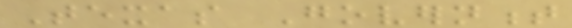Texas Government
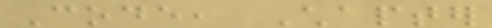Code, Chapter
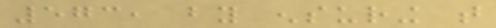573, by ensuring that
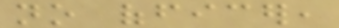no officer,
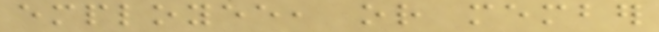employee, or member
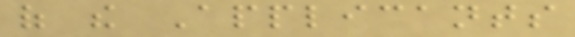of the Applicants
